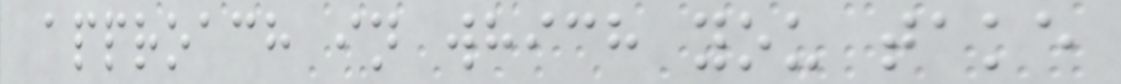approach in which you take
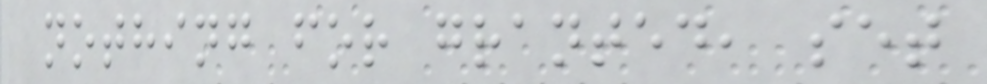nothing for granted, set
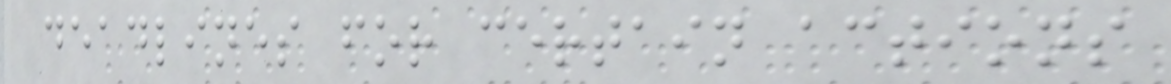deadlines for certain actions
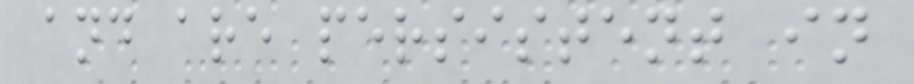and are persistent in
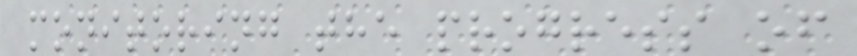monitoring the progress of
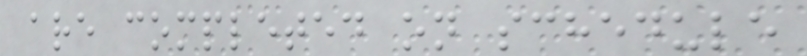are completed on schedule
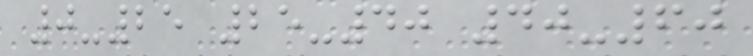0-25 25-40 40-60
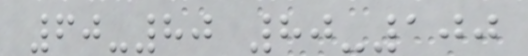60-80 80-100
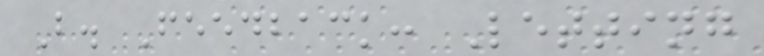B. Feedback: Letting
